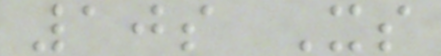10s Xs
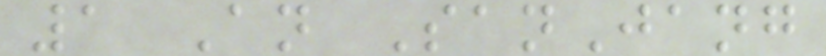1 An SanJang
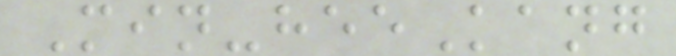Min-heeKang
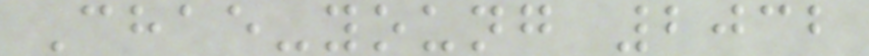Chae-young 2032
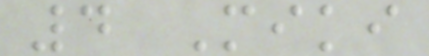4 Miki
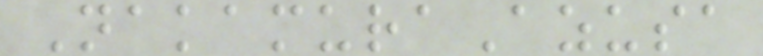NakamuraAzusa
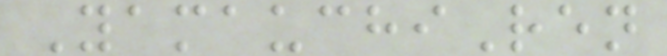YamauchiRen
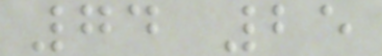74 25
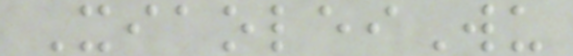XiaoleiWu
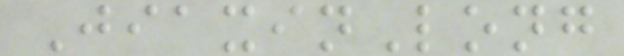JiaxinLong
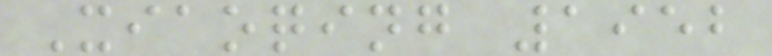Xiaoqing 1952
